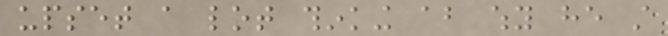upset a lot thinking about why he still
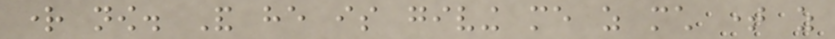right now. And he is giving me as much time as
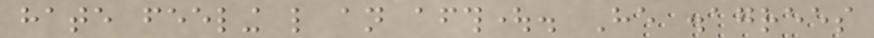hate feeling like an afterthought. He disagrees
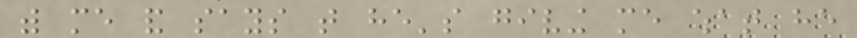with me and says that he's giving me what he
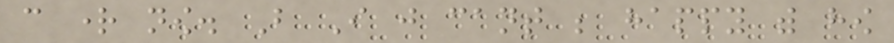can right now. But I just cant be happy with how
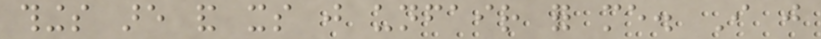things are and its just unfair for me. I just
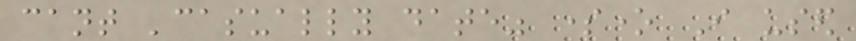cant 'casually date" someone I used
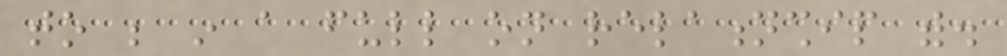to be in a full on relationship with.
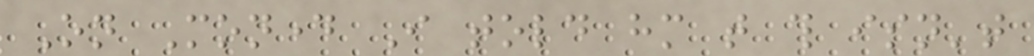On Monday I told him that this isn't
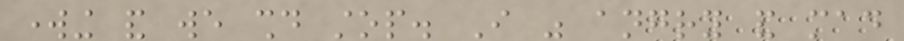working and we should stop. I was angry and mad
